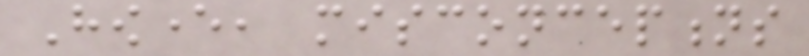However, misconceptions
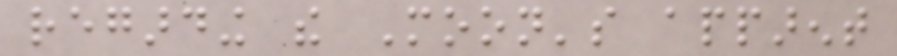regarding the Moon's apparent
